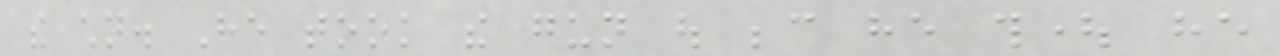the children. He took the gun out because he thought he
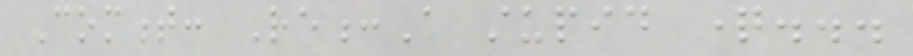Comment: Re:A stupid question...
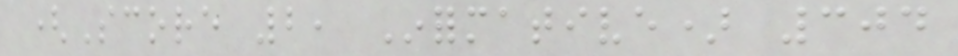(Score 2, Informative) 304
